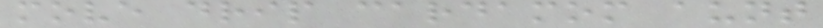move drip cardamom aunt
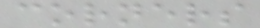corners
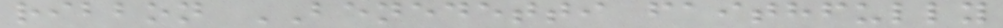ribbon BENEDETTI faithfully
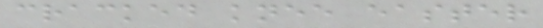cracked knee easter
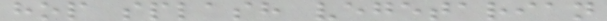hop splash vegetarian
